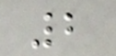2
